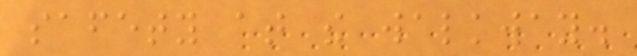safety at the walkway.
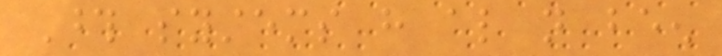Those systems have also not been
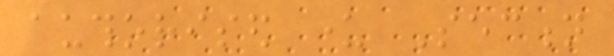authorised under Section
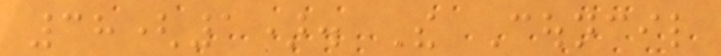38(1). The Council
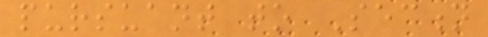pursuant to Section
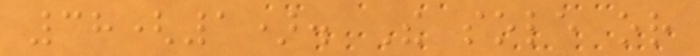38(1). The sole or
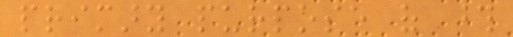primary purpose of those
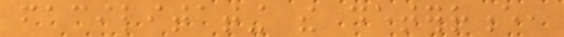facilitating the deterrence,
